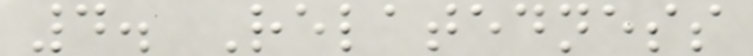4. Relatedness
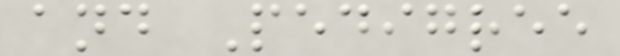and Pedigree
